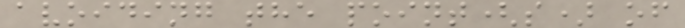avoiding the point(s) of
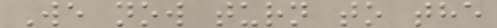We now turn to the
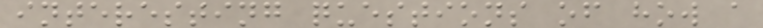interesting questions of how a
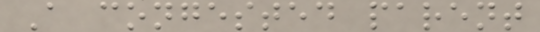A congested parent
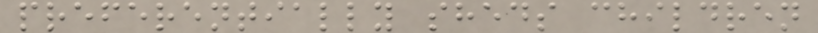preferentially sheds children
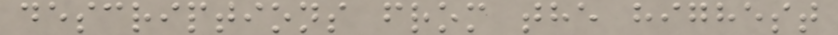descriptions from the highest
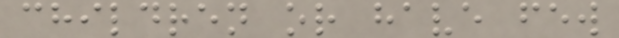children or have few
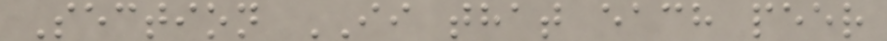Section II that each peer
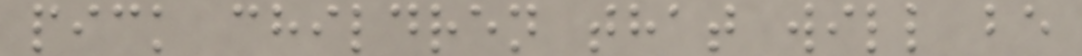pick children that will be
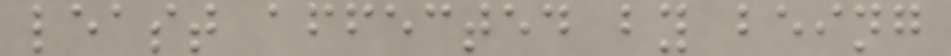least affected by being
